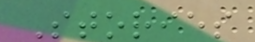Stories
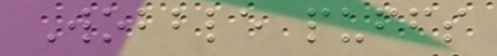Wobble puffs
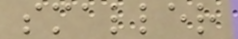smaller
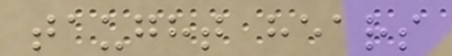taught hears
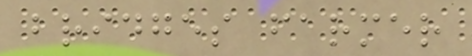bridges farmer
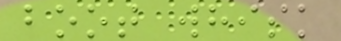boot whisk
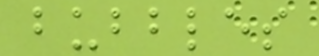bubbles
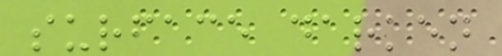surface darken
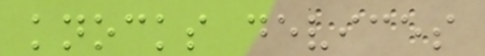knocks devices
